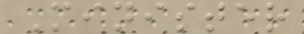Minister
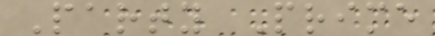Party Prime
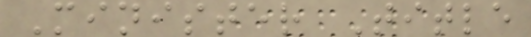Minister Title
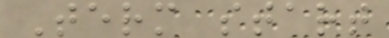Term start
